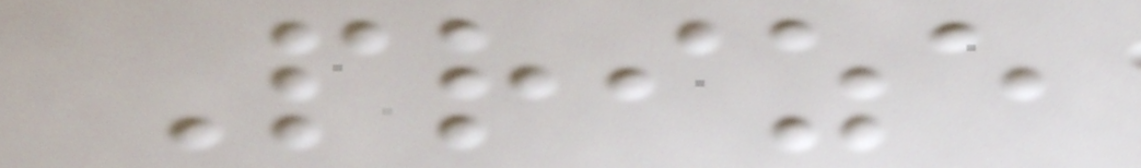Prize
